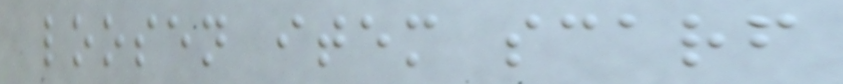loosen item scarf
